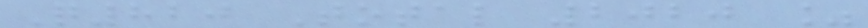Q820 Total 2020 %
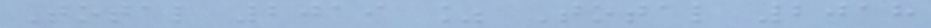Total 2019 % Total 2018
